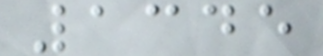1345
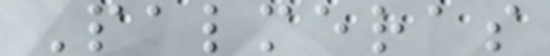Palmeras
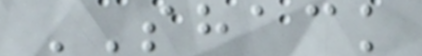SHACK
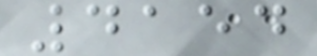4154
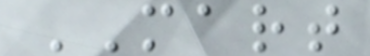MART
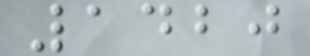1420
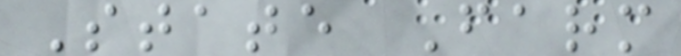State Farm
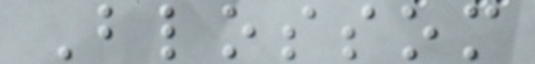Blossom
